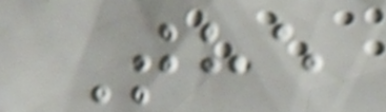The
